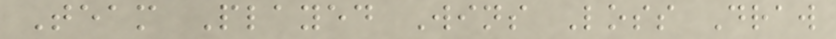Team Played Wins Loss Draw
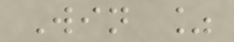Win %
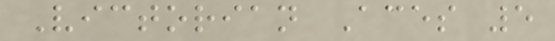Victorian Aces 5
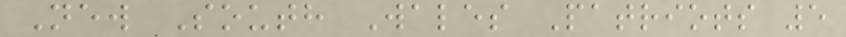New South Wales Patriots 5
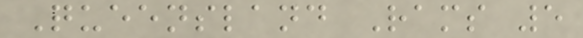Queensland Rams 5
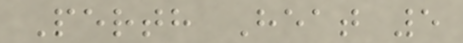Perth Heat 5
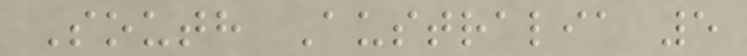South Australia 5
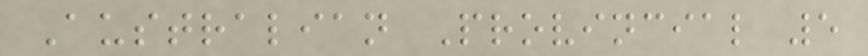Australian Provincial 5
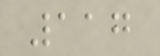117
